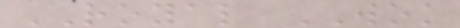ROYAL WOK
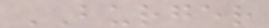BURGER
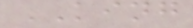KING
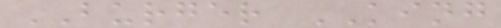BURGER KING
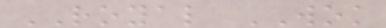ROYAL WOK
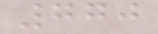770
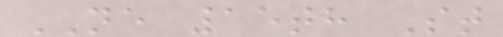NE 15th St
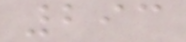293
